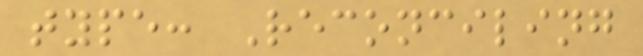type: Reconciling
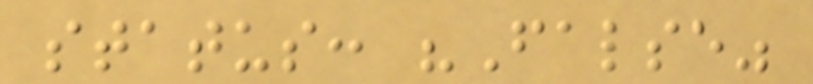status: "False"
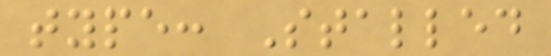type: Stalled
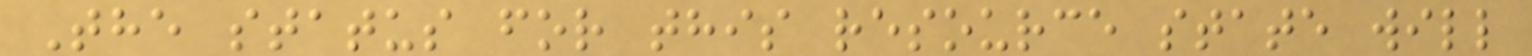The status for this resource state will
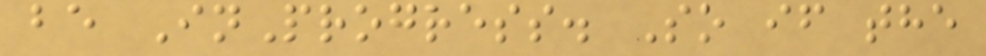be InProgress. So if the
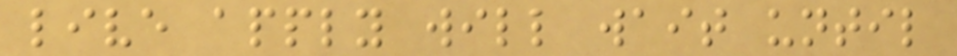live apply will wait until
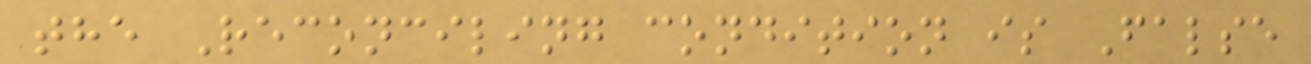the Reconciling condition is False
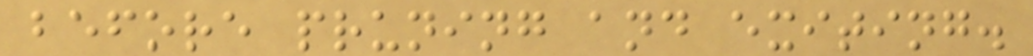before pruning and exiting.
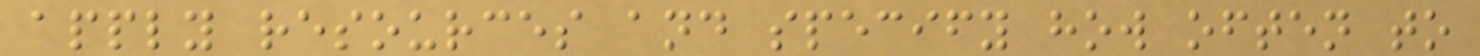apply resources and specify how often to
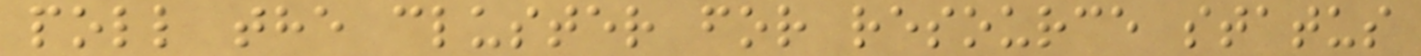poll the cluster for resource status
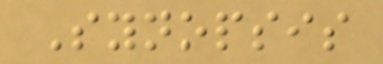Synopsis
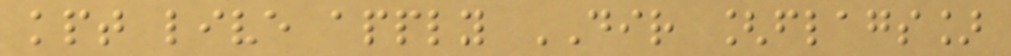kpt live apply DIR [flags]
